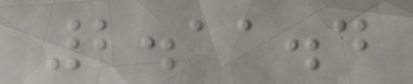2.11.4
